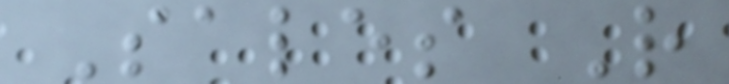Sales R
